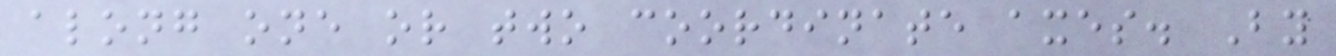along one or two coordinate axes. By
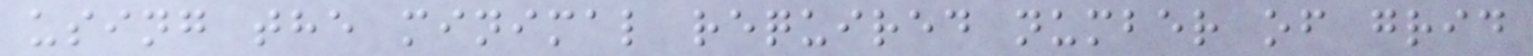using the minimal required number of grid
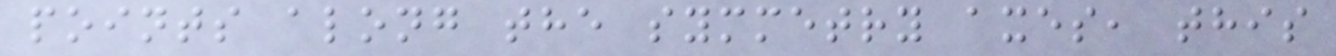points along the symmetry axes, this
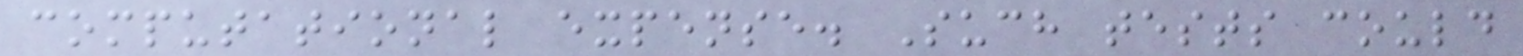computational expense. Such tests could
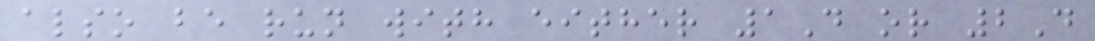also be run with either 1D or 2D
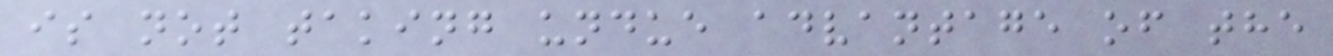is not taking undue advantage of the
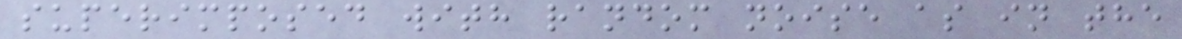superimposed with random noise as in the
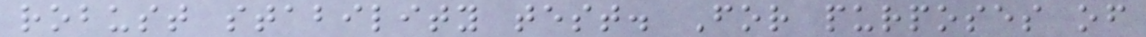robust stability test. For purposes of
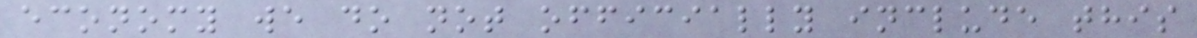economy we do not officially include this
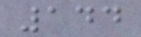144
